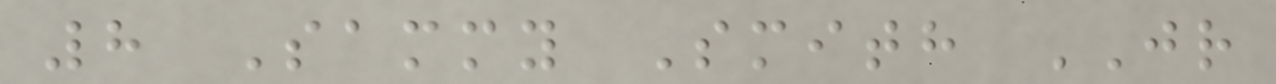8 Sammy Smith JR
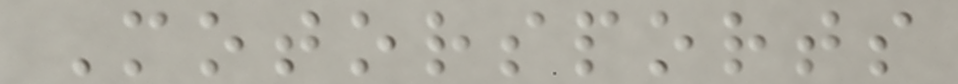Motorsports
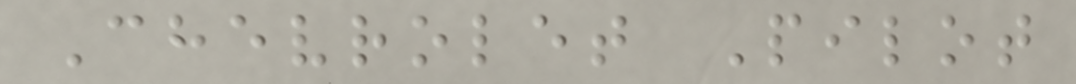Chevrolet Pilot
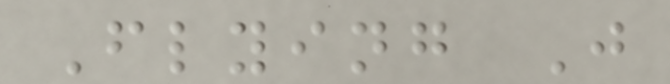Flying J
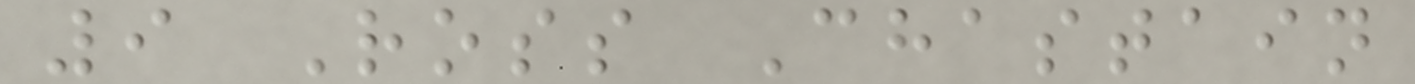9 Ross Chastain
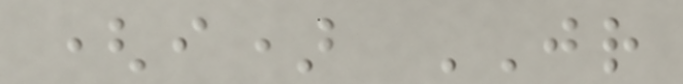(i) JR
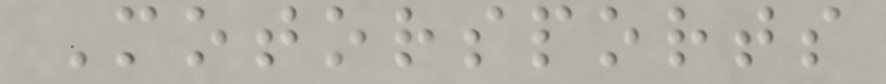Motorsports
